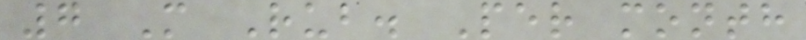7 M Rub. Per month
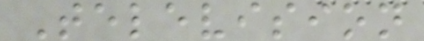Television
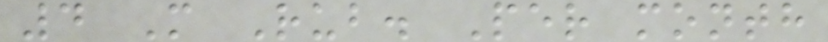4 M Rub. Per month
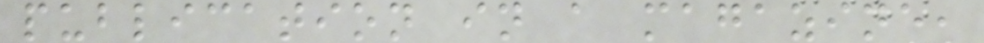publication in a magazine,
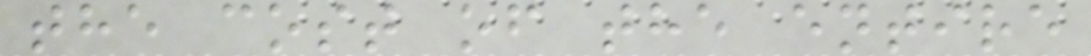the cost of the entire
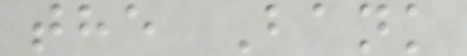the Bank
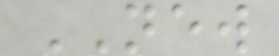NEW
